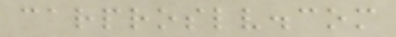carproslv.com
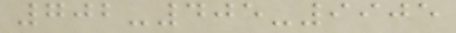702-405-9905
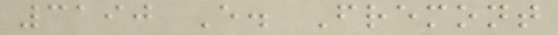3190 E. Fremont
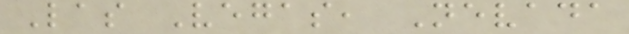Las Vegas, Nevada
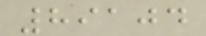89104
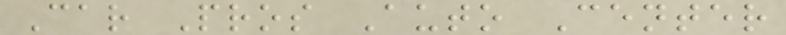Car Pros Auto Center
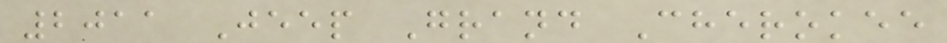2011 Jeep Grand Cherokee
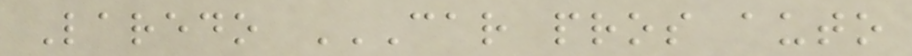Laredo CAR PROS AUTO
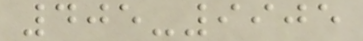405-9905
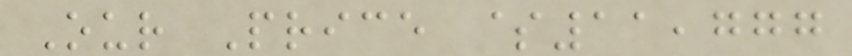Our Price $11,777
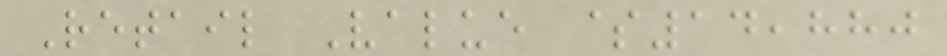Retail Value $14,880
